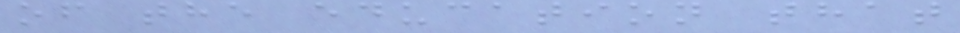of the education that
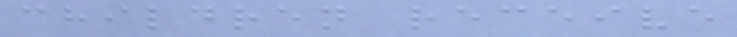children receive
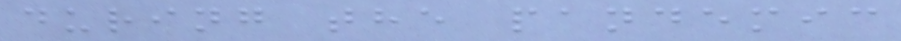during the pandemic
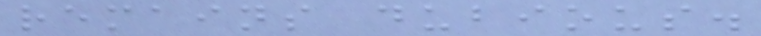remains dubious.
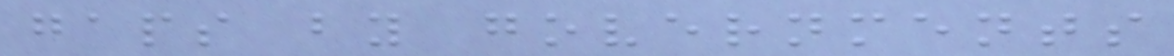gaps by governments
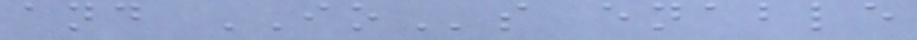and IOs enable
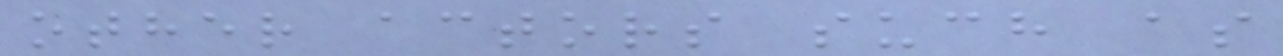other actors such as
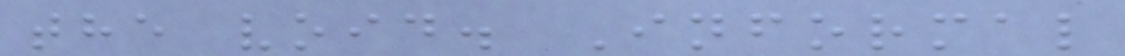the void. Informal
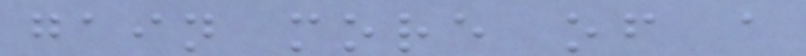gain more of a
